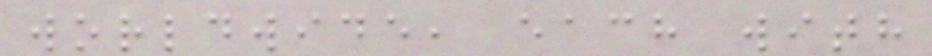worldwide, each with
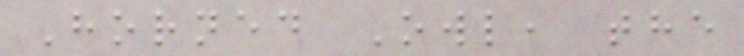Horned Owl, the
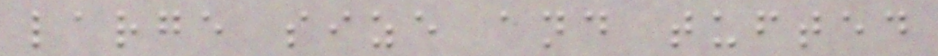large size and tufted
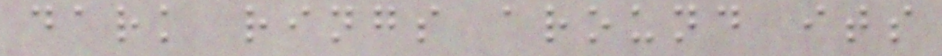dark rings around its
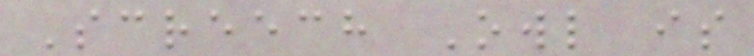Screech Owl is
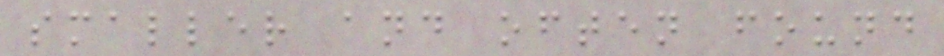smaller and often found
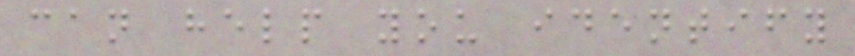can help you identify
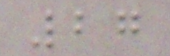27
